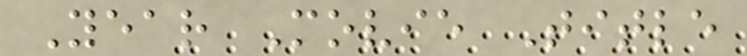Year Movie Title
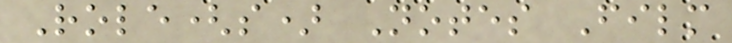Role(s) Notes Film
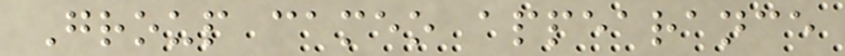Group cameo appearance
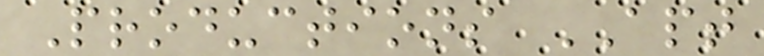Productions APT
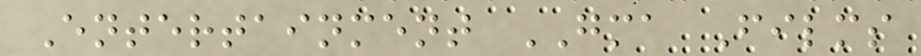Entertainment GMA Films
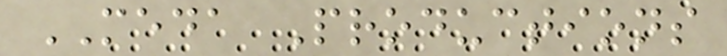MEDA Productions
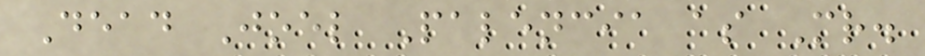Dead Joel Palencia as Mr.
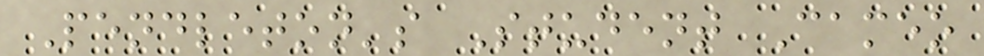Pendleton's Student Cameo
